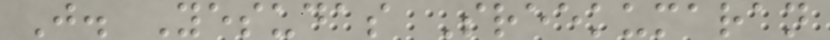J. Yesudas Sreekumaran
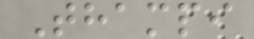Thampi
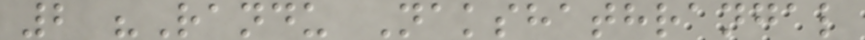2 "Randu Nakshathrangal
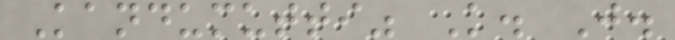Kandumutti" K. J.
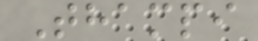Thampi
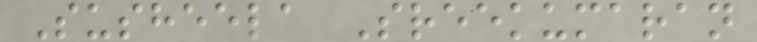Susheela Sreekumaran
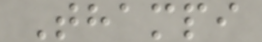Thampi
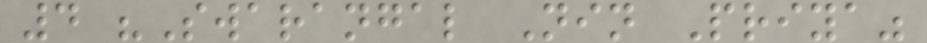4 "Swarangal Nin Priya"
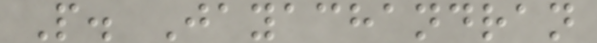P. Jayachandran
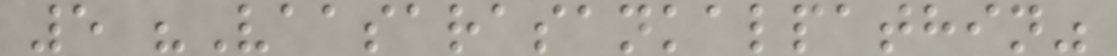5 "Vaasarasankalpathin"
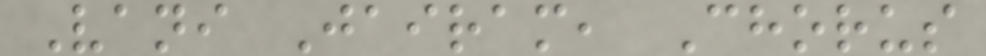Vani Jairam, Chorus
